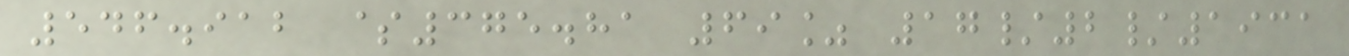546.912 $375.81 69% 17/2/1931
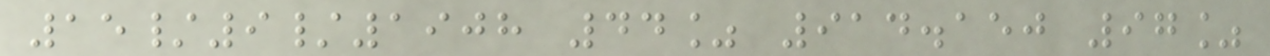15/9/1908 44% 914.150 97%
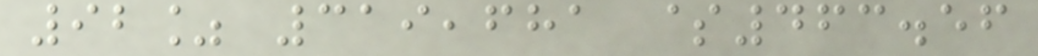92% 319,681 $463.56
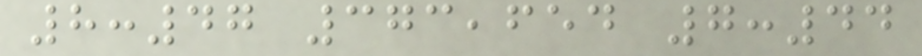8:47 373,654 7:44
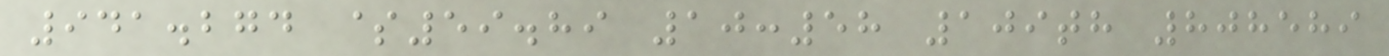941.274 $59.89 10:58 109th 808589
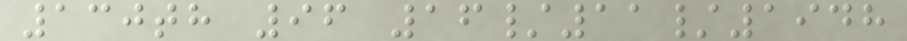130th 96 16/11/1948
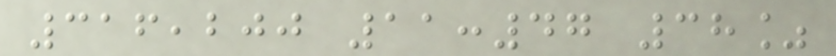316,200 11:47 38%
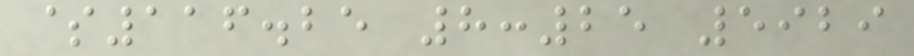$116.25 8:25 5929
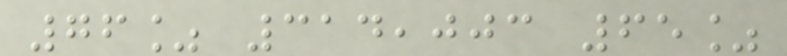76% 314,003 65%
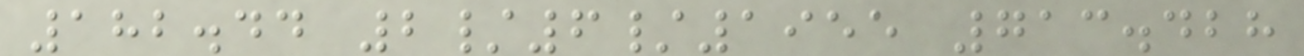182.44 2/6/1955 713.428
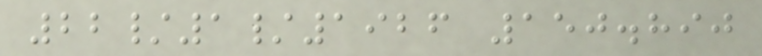22/1/1926 150.890
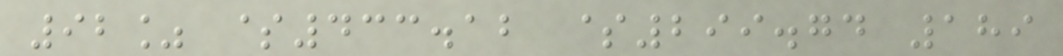92% $433.12 $299.74 189
